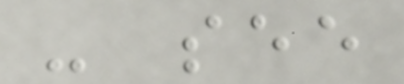- see
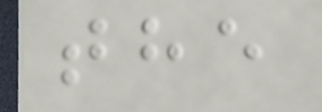the
